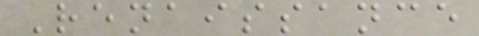Renaissance
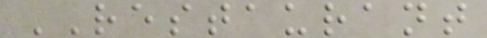RESTAURANT
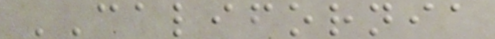CALIFORNIA
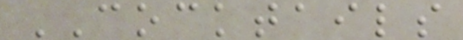COCKTAILS
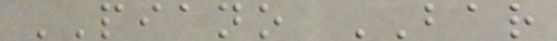PIANO BAR
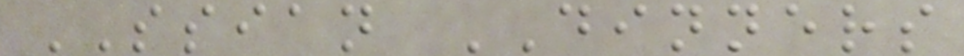SSIAN DINNERS
